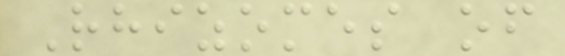Rhizomes of
